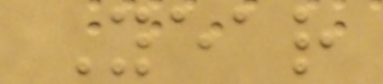Year
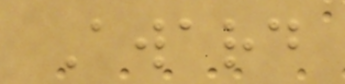Award
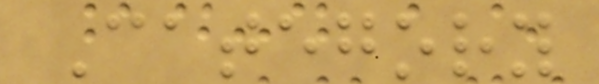Category
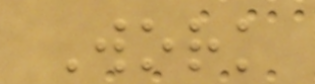Work
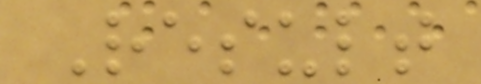Result
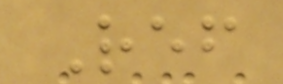Ref
